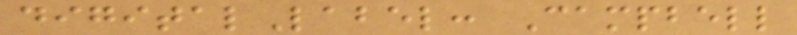digitalLabel: Campbell
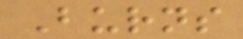Burns
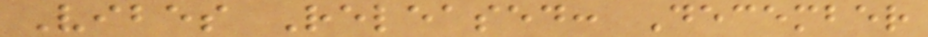Vibes Released: December
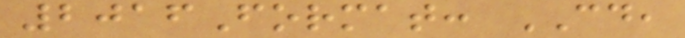2016Format: CD,
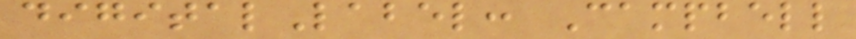digitalLabel: Campbell
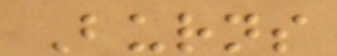Burns
